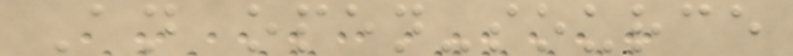An open-source
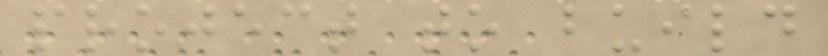project to build
